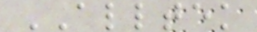ALLTEK
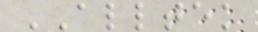ALLTEK
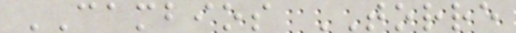CAMBIOS TORRE
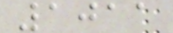1011
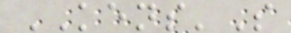KENS'S
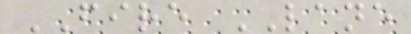FIRE LANE
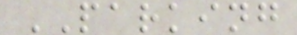PARKING
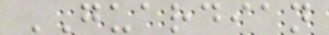GUARDIAN
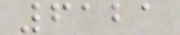6121
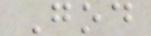God
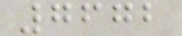7672
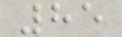85
